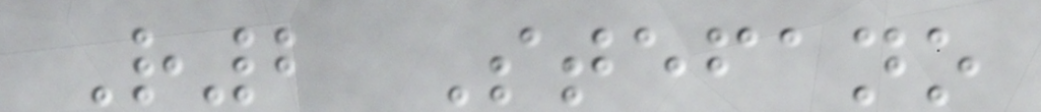R2 Stefano
